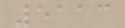5113
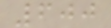600
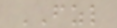FZL
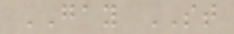GAY ST
